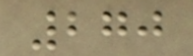270
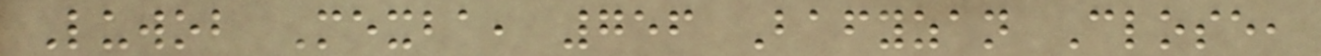Luwob Mexba, 756 Bafyzan Close,
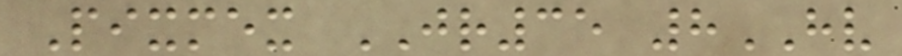Pixmex JR35 8HV
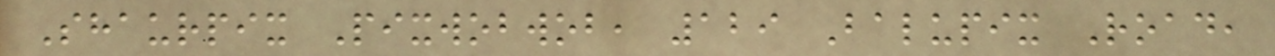Shaurpix Pixwobwob, 129 Balupix Road,
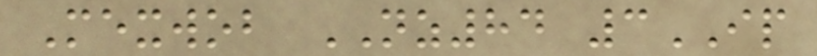Mexwob NZ84 3IP
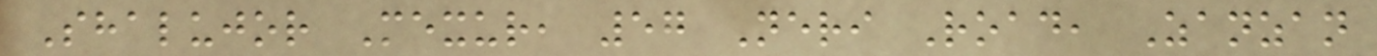Shalujor Mexur, 57 Neri Road, Zanzan
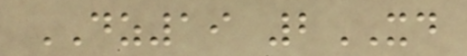DZ19 2XD
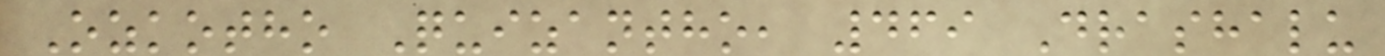Ozkotho Quizantho, 469 Drashalu
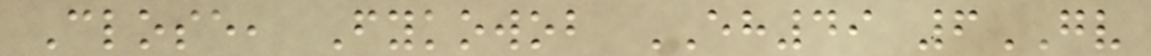Close, Fykowob EH49 6GV
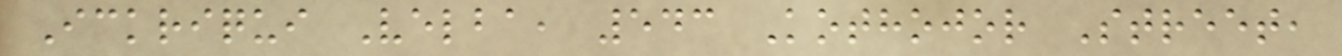Ickriqui Velba, 543 Kothojor Street,
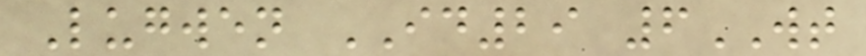Lugwen ID29 6WT
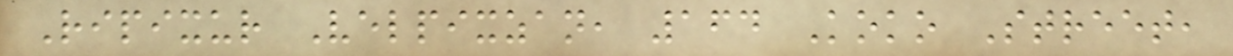Ripixur Velpixzan, 164 Koko Street,
